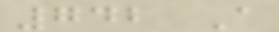742 A
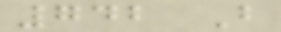742 B
